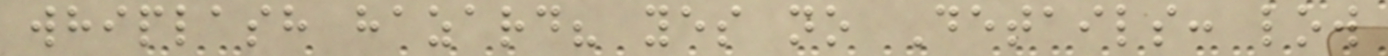whiplash hazard? yes no Details: low
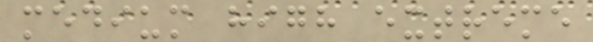medium high extreme
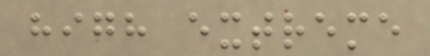high extreme
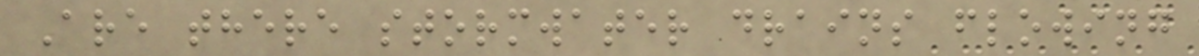Are there stormwater drains flowing
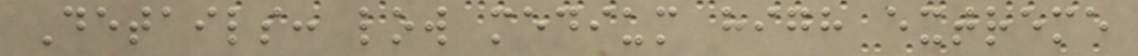Details: low medium high extreme
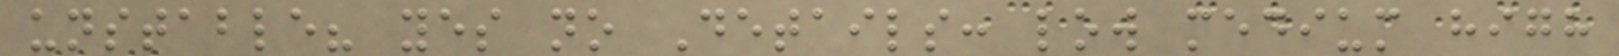unstable? yes no Details: low medium high
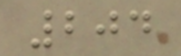204
